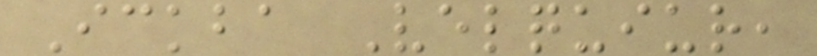Ickba Velquiur,
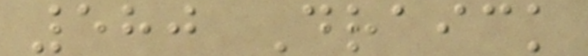580 Draick
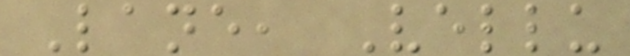Lane, Vellu
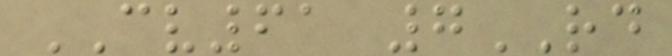CV61 7RD
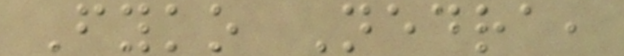Fyko Nedra,
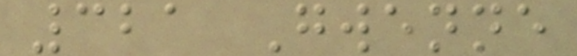321 Gwenne
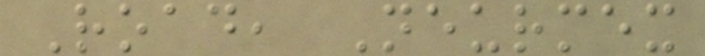Road, Neurmex
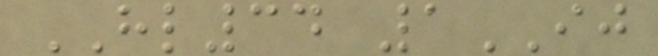HL34 1IJ
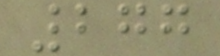277
